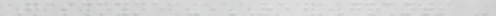Gascoyne - RED Grants -
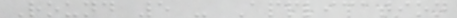Round 5 - Application
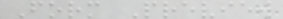Form Preview
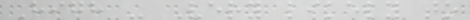High - Very likely to
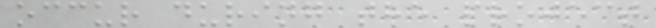occur during the project
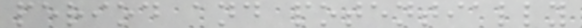period and potentially
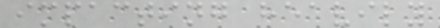impacting heavily
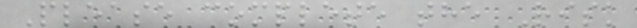Please complete the Risk
